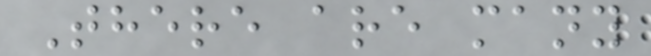There are many
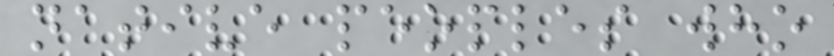native peoples who
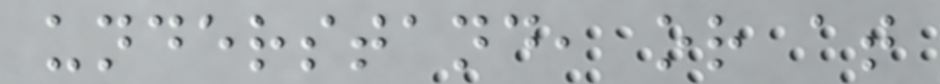understand, or at
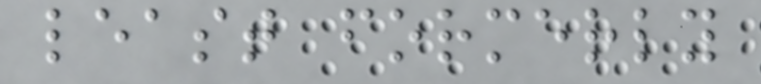least formerly
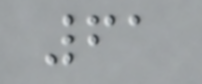61
